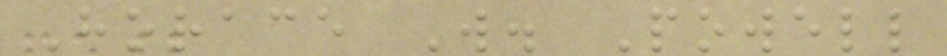Horace W. Powell
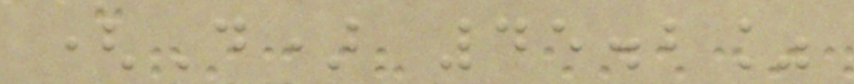(D) 45.2%
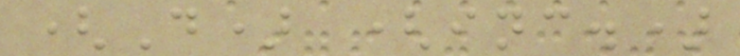(D) (inc.)
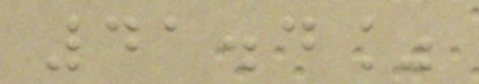41.4%
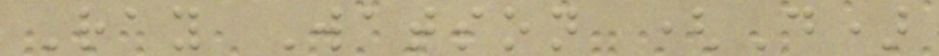Ray Watson (D)
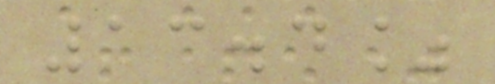13.4%
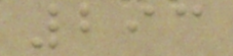293
